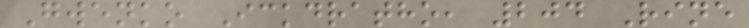Gwenko Ickdratho, 204 Rine
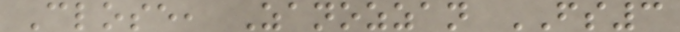Close, Zanozzan FS3
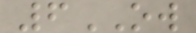6OW
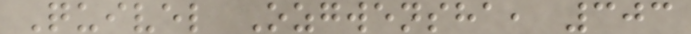Quivel Ozgwensha, 303
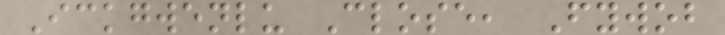Ickgwenlu Close, Fywob
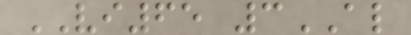VI65 3AL
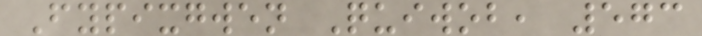Fypixgwen Quiwob, 573
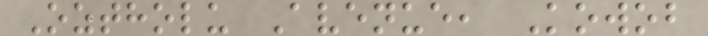Oztholu Avenue, Kowob
